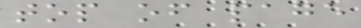top of page
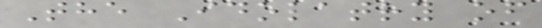The Idolatry of
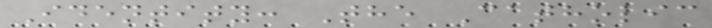Identity: The Catholic
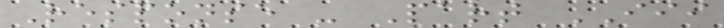Response - Part III
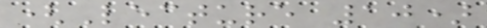(Lecture 10)
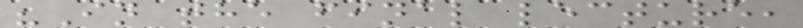"In the final lecture,
